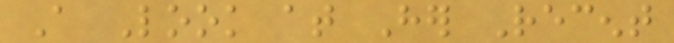A Look at Her Recent
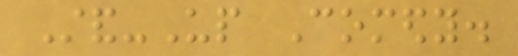Stand-Up Comedy.
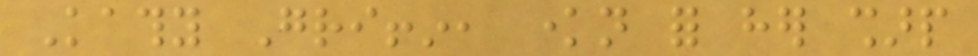Kathy Griffin, known for her sharp
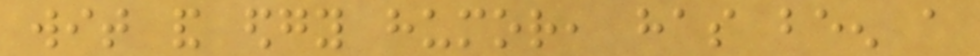wit and edgy humor, has been a
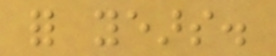for years.
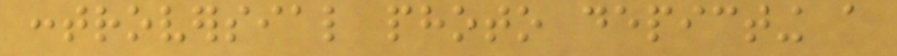controversial photo depicting a
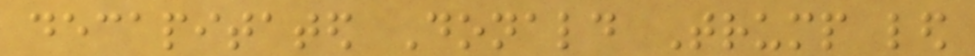decapitated Donald Trump led
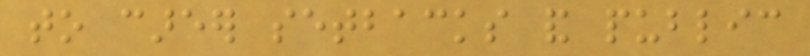to career setbacks and public
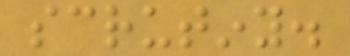scrutiny.
